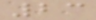23
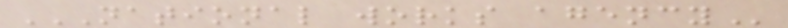NATIONAL WORKS AGENCY
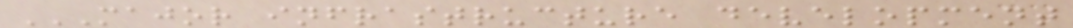MAJOR INFRASTRUCTURE DEVELOPMENT
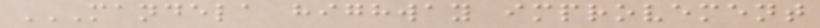MANDELA HIGHWAY IMPROVEMENT
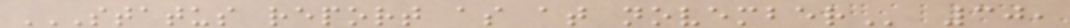STATUS REPORT AS AT NOVEMBER 30,
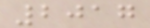2017
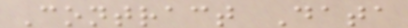Contract Data
